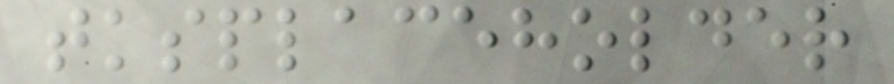tksplaceholder
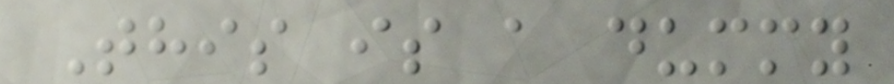This is a dummy
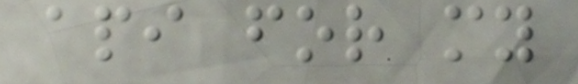api for my
